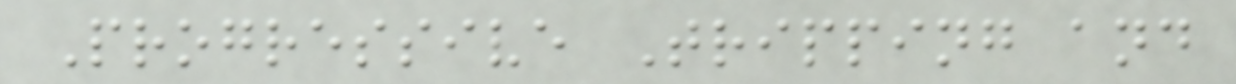Progressive Tripping and
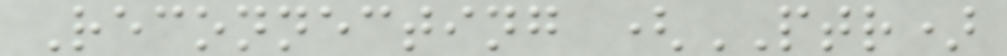Reconnecting (PTR)
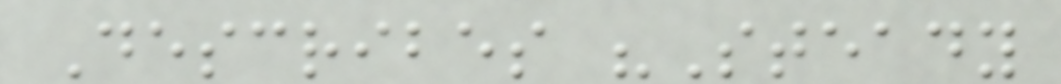Describes "Steady
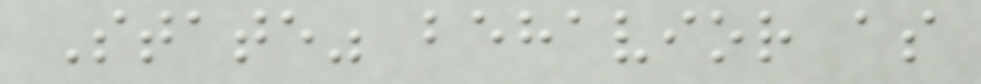State" behavior as
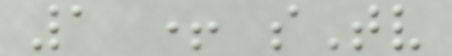1 + sTv
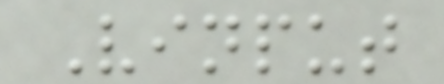Vinput
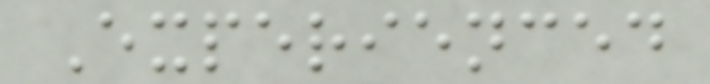Experienced
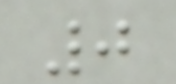0
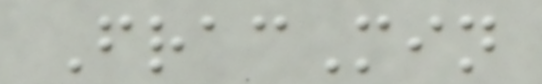FracMin
